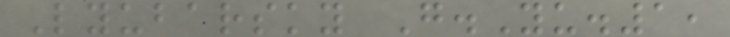Lyubarsky G.Yu.1,
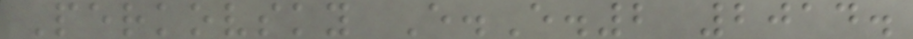Perkovsky E.E.2 2014.
